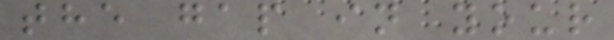the gap in your
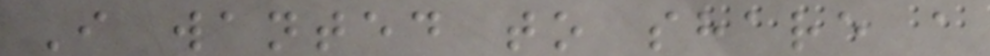I wanted to share a
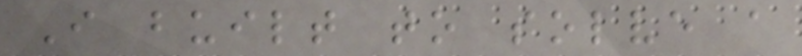I built to solve a
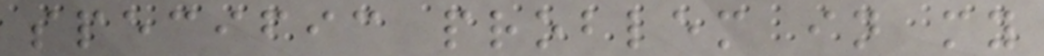specific problem in my
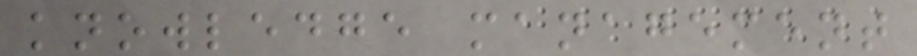knowledge management
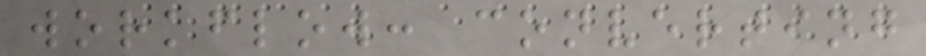workflow: converting
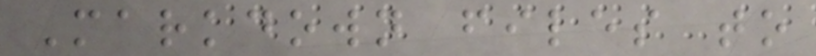Markdown files to
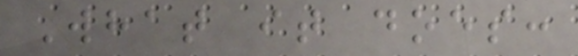What it does:
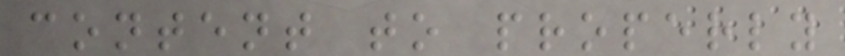content to properly
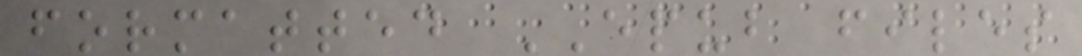formatted EPUB files
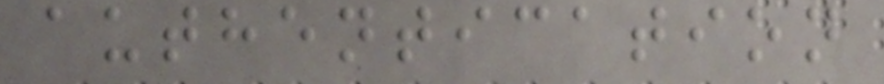authentication
